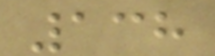138
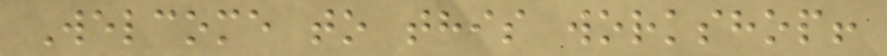Welcome to this workshop!
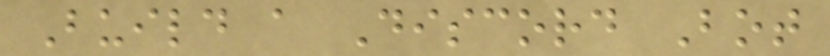Build a Discord Bot
